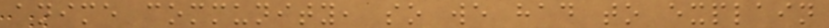anime community, so we had to explain
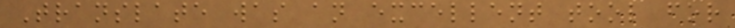Translate was an excellent tool for
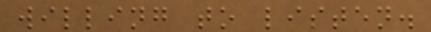willing to listen.
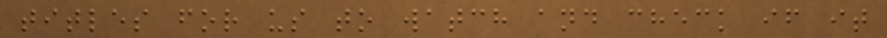titles for us to watch and check if it
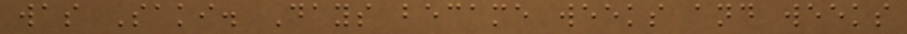was Saki. Days became weeks and weeks
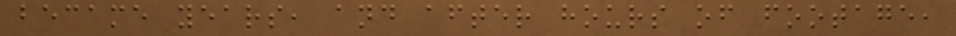became years, and after hours of footage,
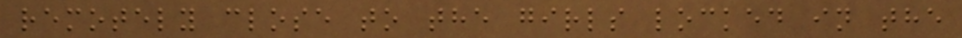remotely close to the girls locked in the
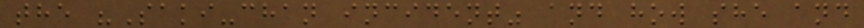the "Saki-chan incident" and how she and
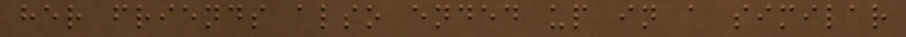her friends also ended up in a similar
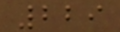229
